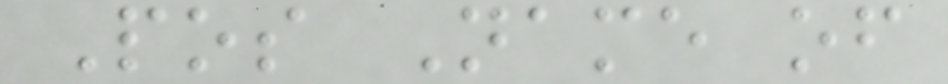Pos Name of
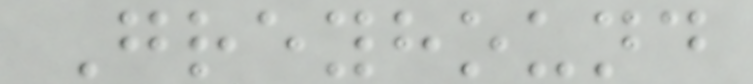Greyhound
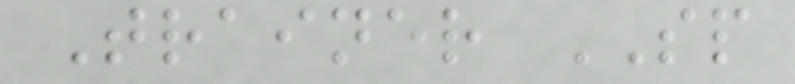Trainer SP
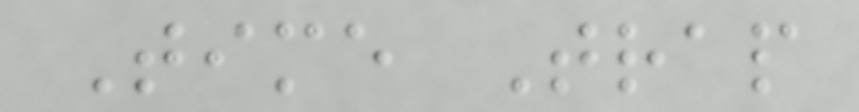Time Trap
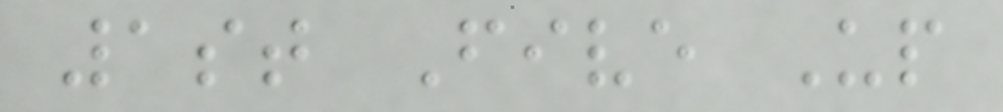1st Five Up
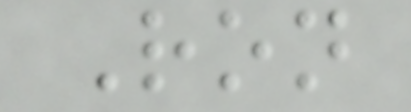Ron
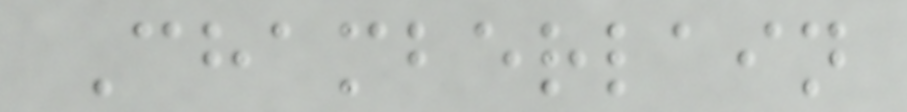Chamberlain
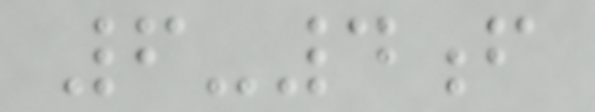6-4f
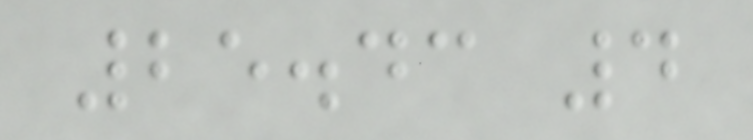25.43 4
